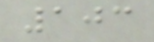103
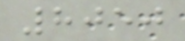8050
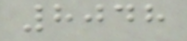8048
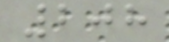208
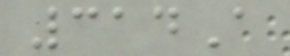314A
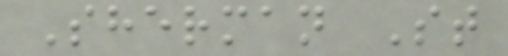Sherman St
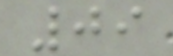09
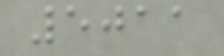5011
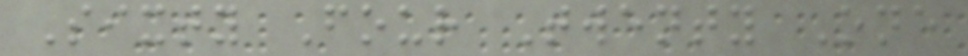Sixty Four Twenty One
